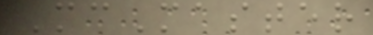McMaster
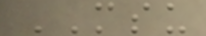MSU
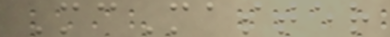McMaster
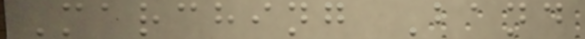Marching Band
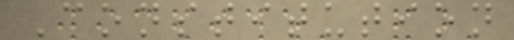Constitution
